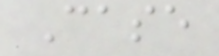Case
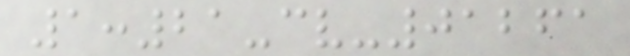1:21-cv-01261
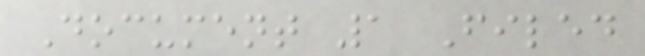Document 1 Filed
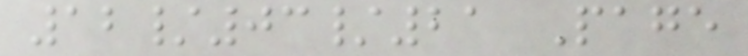12/03/21 Page
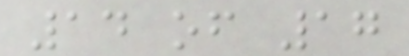14 of 17
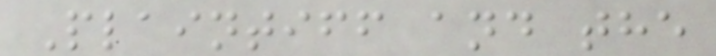Plaintiff and the
